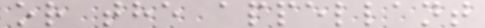or the appellant
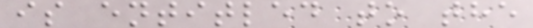is entitled to the
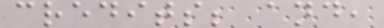credits; and,
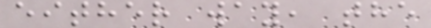either way, the
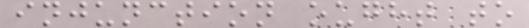injunction ought to
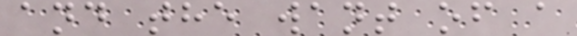and the want of a
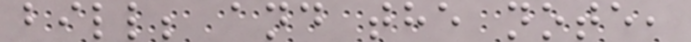bill; and the note,
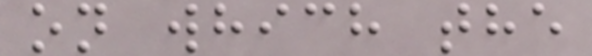on which the
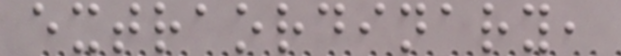extraordinary,
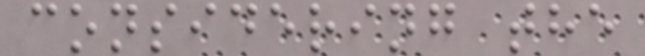considering the
